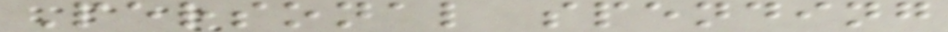Personal spending
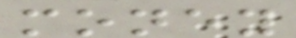money
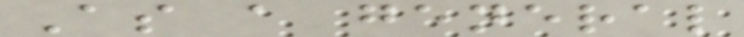As a general
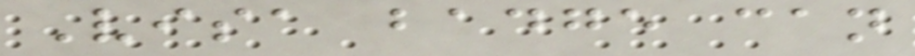Visa badge can
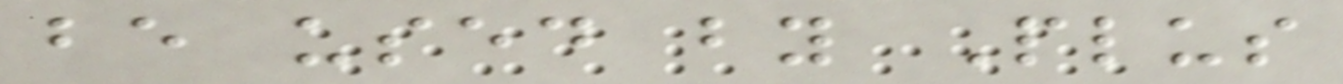be used by Plus
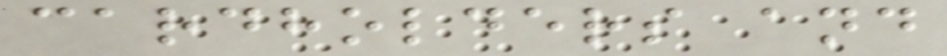cardholders and
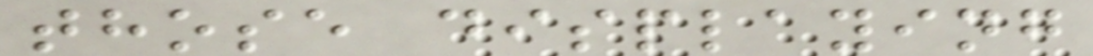those displaying
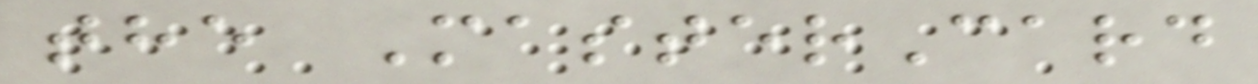the MasterCard
